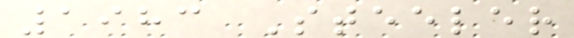1983 Steeler
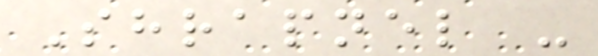Shrapnel -
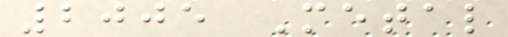2005 Metal
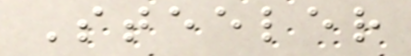Steeler
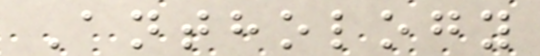Anthology
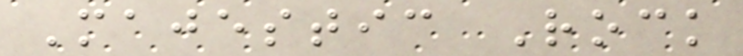Majestic Rock
